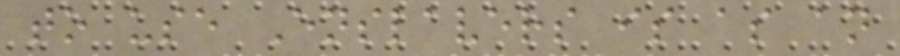to use Enslavers is as an
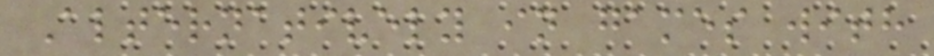Alternatively in games with
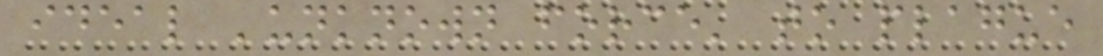ideal 'unknown force' to plague
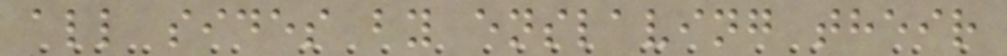all sides by enslaving their
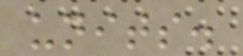units.
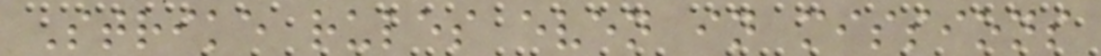Strike rules even in missions
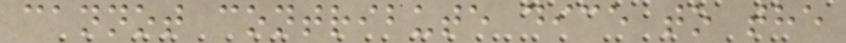cannot contribute dice to the
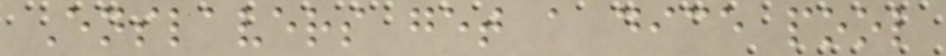Enslavers get a dice pool
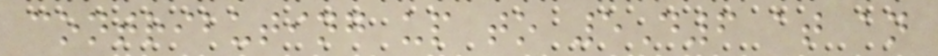contributing up to 5D6 at an
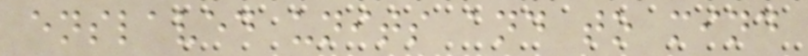enslaved units and to mind
